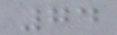74
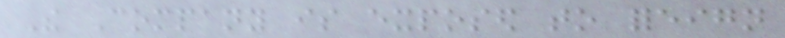The Company is exposed to foreign
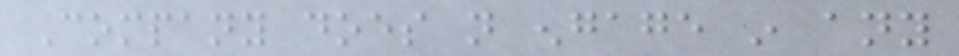Company does not engage in any
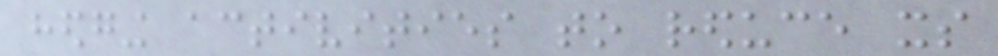hedging activities to reduce its
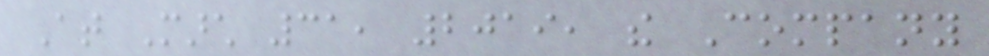At March 31, 2019, the Company
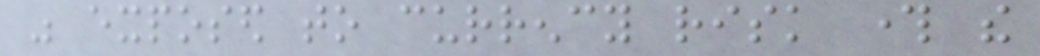was exposed to currency risk through the
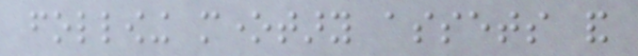following monetary assets and
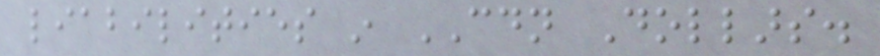liabilities in CDN Dollars.
